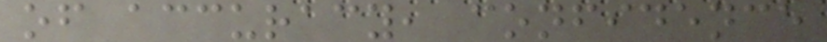of accuracy, confidence
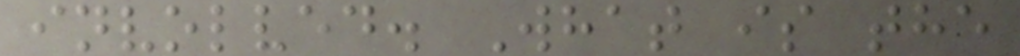involved. What is the
